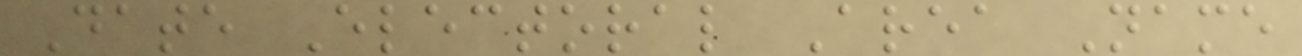Date Electoral Area Name
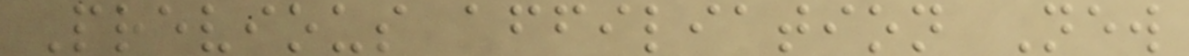Previous affiliation New
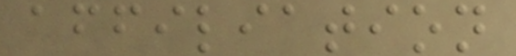affiliation
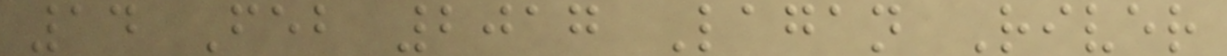14 Feb 2017 Lagan River
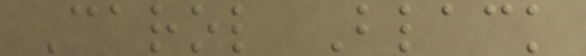Carol Black
